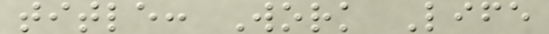title: Work Life
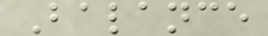Balance
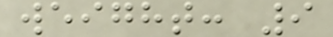weight: 9
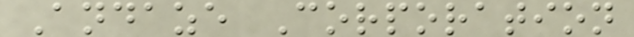Andaze Corporation
